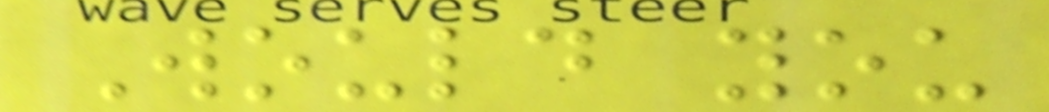Would you
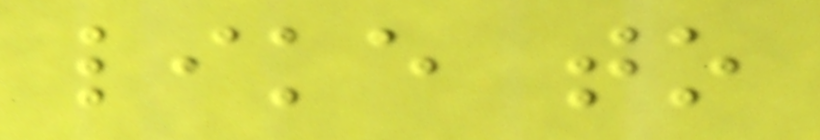like to
